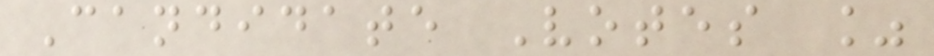Candidate Votes %
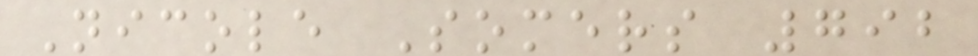Nicole Somers 792
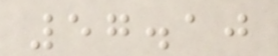57.10
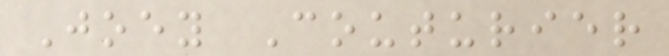Joey Couturier
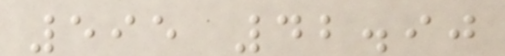595 42.90
